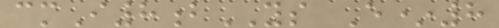cmI8bYS E*8
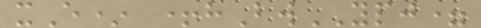xE* +hBwYPJ=
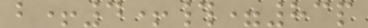b+4+#=83p
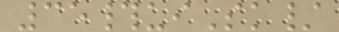35#uiSk/
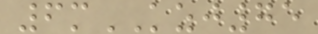6mKZJ75
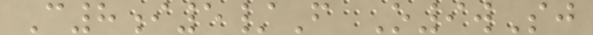C8i5/F O9wSj
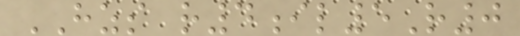HZS r4il5R0
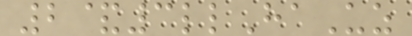2&3llHaUz
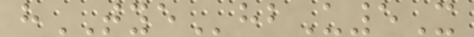hTYEhbU5X
